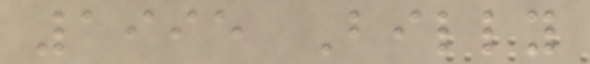1995 Billy
